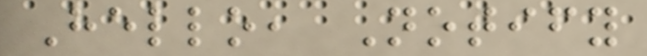Hello, Notify
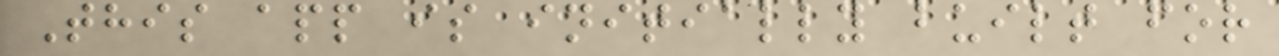This app is initially built for
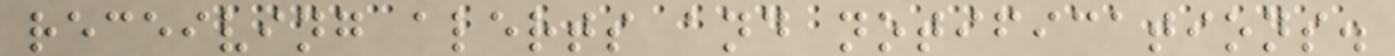receiving alerts and notifications.
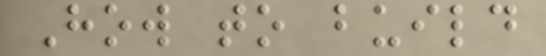How to build
